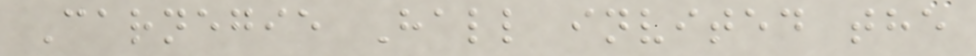Carnegie Hall invited the
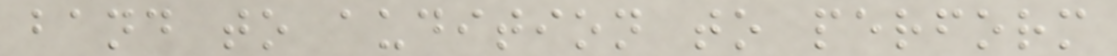band to audition to perform
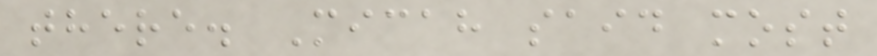there. Micah said most
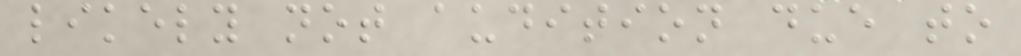likely not audition due to
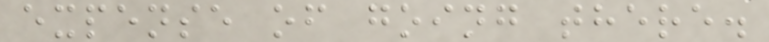expense of going there.
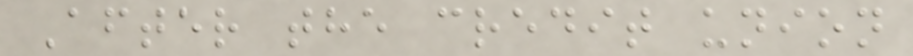After the credit union
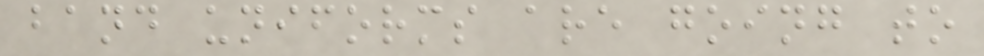band uniforms are going to
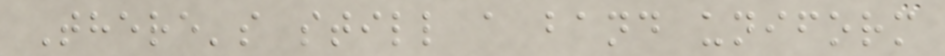There's still a band uniform
